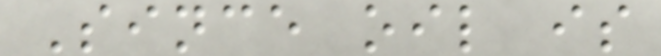Since oil is
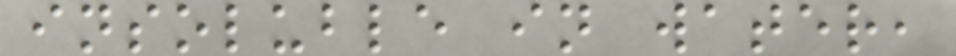insoluble in water,
